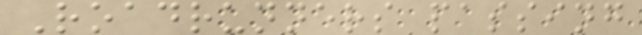Roadrunners passing
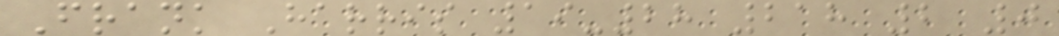Frank Harris 19-28 218 2 0
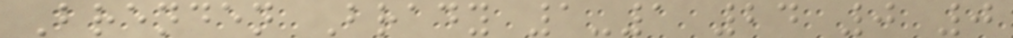Brenden Brady 1-1 24 0 0
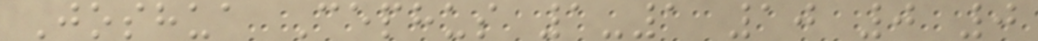Joshua Cephus 1-1 10 0 0
